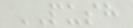PUSH
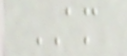AM
